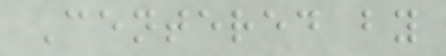Centered by
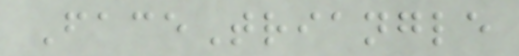FaceTriangle
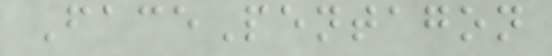FacePentagon
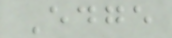Edge
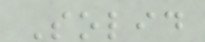Solid
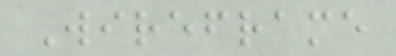Wireframe
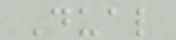Dual
